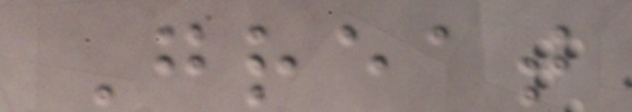Great
